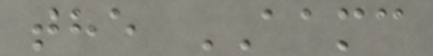the AAMC
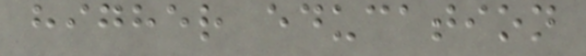higher education
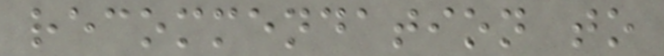recommendation to
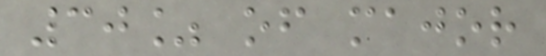30% of major
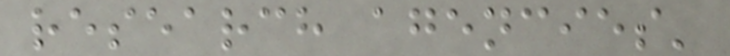research agencies'
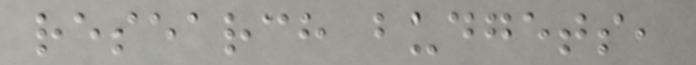research budgets,
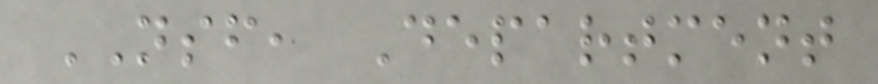NSF, Department
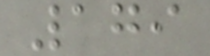179
